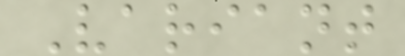Variant
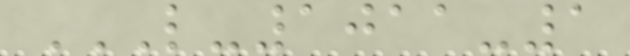L-1011-1
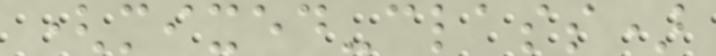(mixed-class)
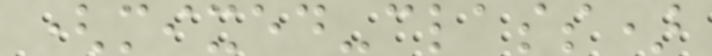(mixed-class)
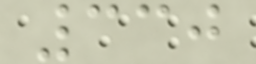330
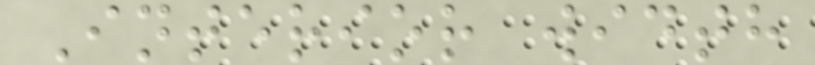Interior width
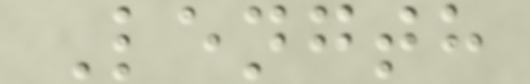Length
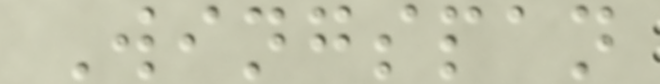Wingspan
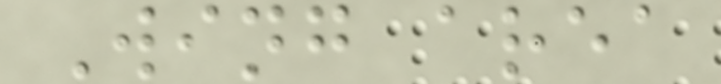Wing area
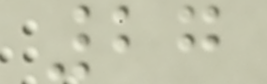27
